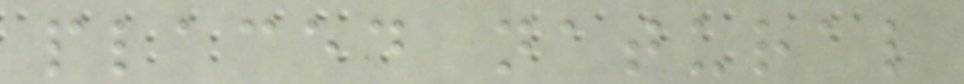placed natural
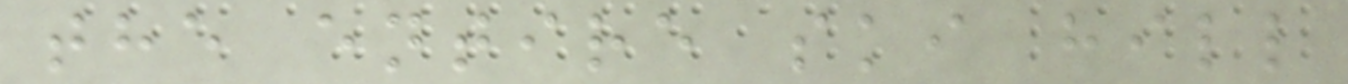the entire ski hill
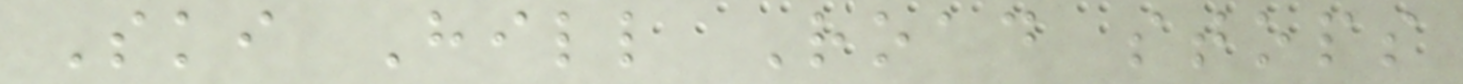Ski Hill Road stops
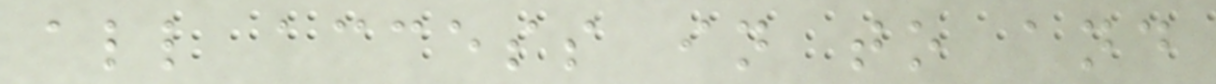all access in to and
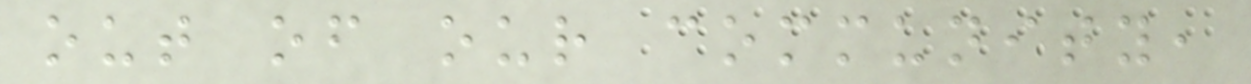out of our community,
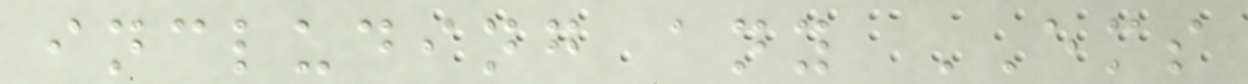including any EMS
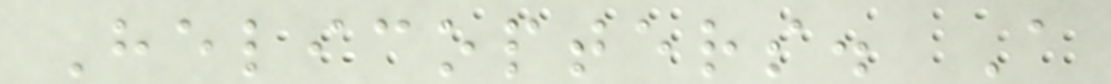Helicopters. A
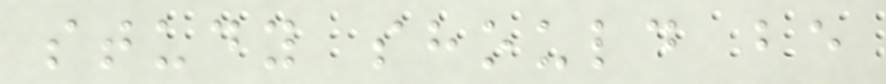study should be
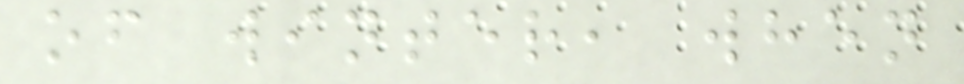of winter, when
